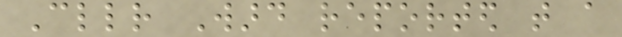Cllr Ward reported that a
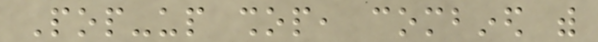Pop-up shop, combined with
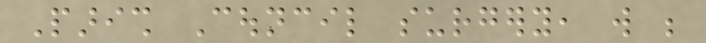Parish Council surgery, will be
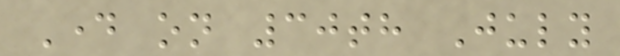Day on 30th July
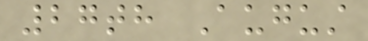27th August
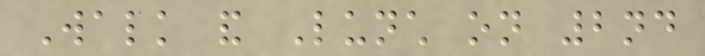Walk and Lunch on 2nd
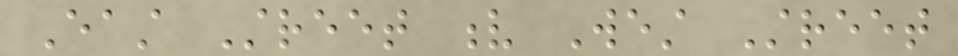East Street v West Street
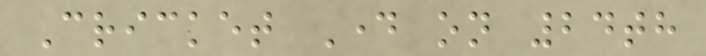Cricket Day on 24th
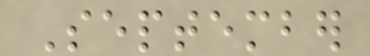September
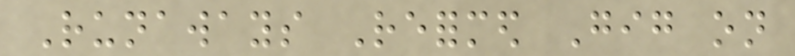Runaways Reformed Gig on
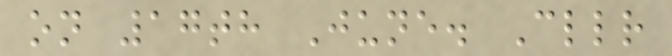on 17th June. Cllr
